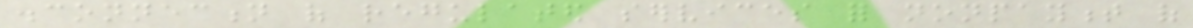disconnection of regulated services for nonpayment of
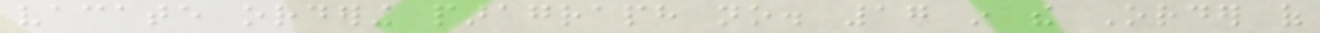vacate ordering paragraph no. 17 in the Order of
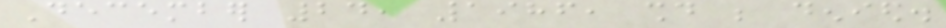December 24, 1986, should be denied.
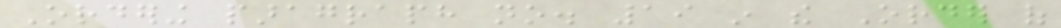Ordering paragraph no. 19 in the Order of
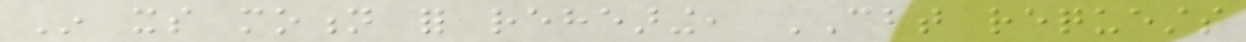In its motion for rehearing, CBT requests
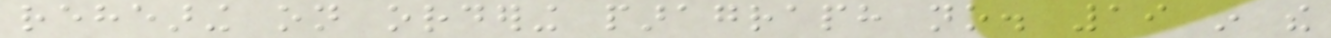rehearing on ordering paragraph no. 19 in the
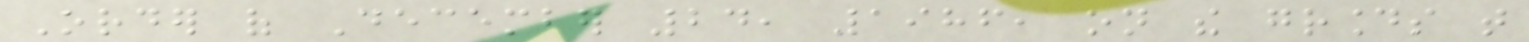Order of December 24, 1986, on the grounds that
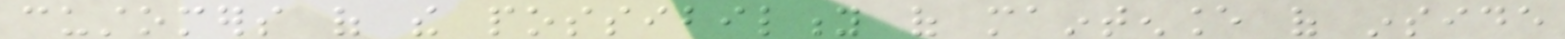customers of the possibility of maintenance of inside
